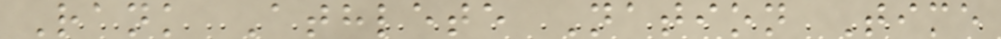Rank Athlete Nation Time
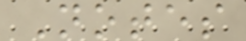Notes
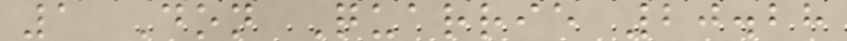1 Don Quarrie 20.28
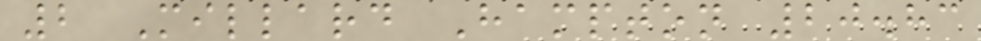2 Millard Hampton 20.83
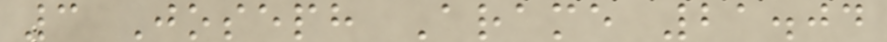3 Joseph Arame 21.04
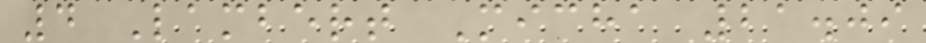4 Lambert Micha 21.09
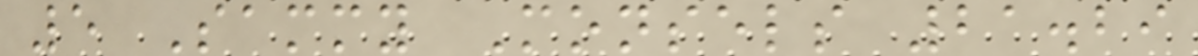5 Sammy Monsels 21.29
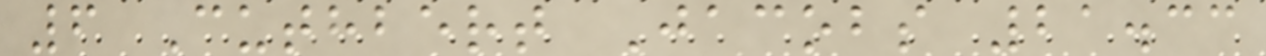6 Cuthbert Jacobs 21.33
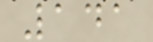141
